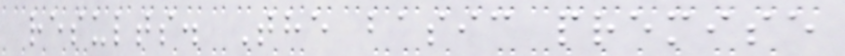results. The basic premise
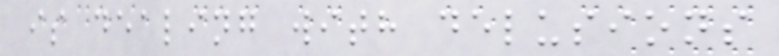is dealing with delusions
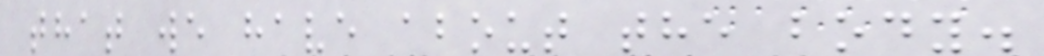that we have about the body.
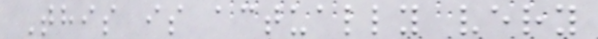This is actually very
